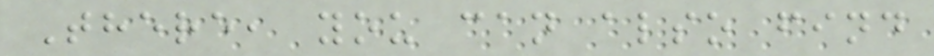There, you can also find
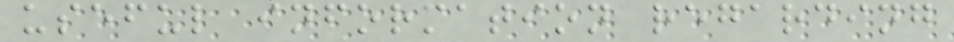useful information regarding
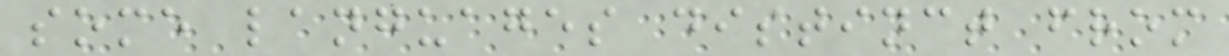some languages distinct from
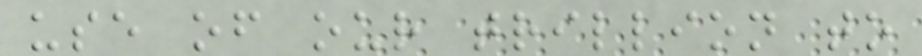use of our trillion to
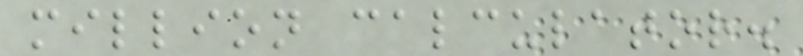million calculator.
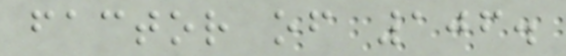factor of 106.
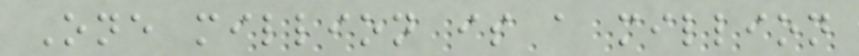One million is a million
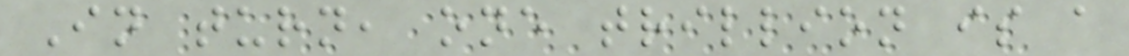In turn, one trillion is a
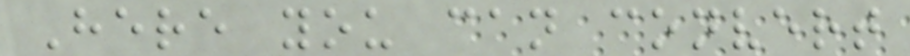Here you can convert
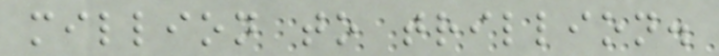million to trillion.
